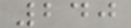240
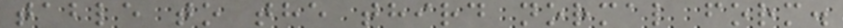table to the third normal form.
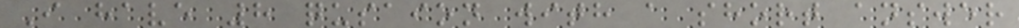I have 8 qusaion with a short answer
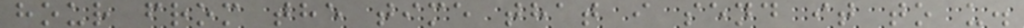hour from the time that i send it to u.
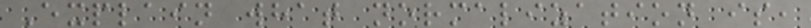Explain what normalization is,
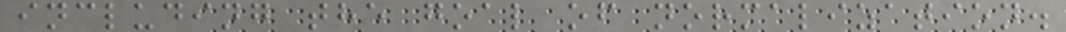including the goal of normalization.
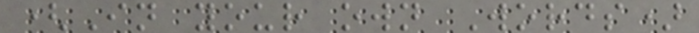(In your own Words)
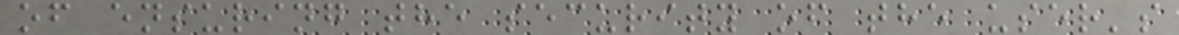of ensuring the security of the user's
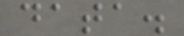data.
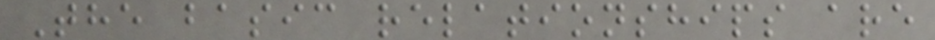The basic relationships are
